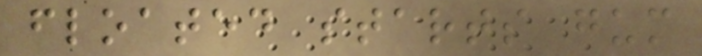floated starts gum
